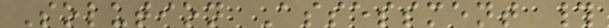Solution Assessment #
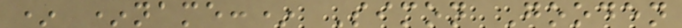* *name:* Simon Gooden
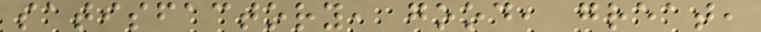satisfactory, good, great,
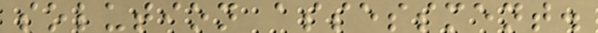solution assessment.
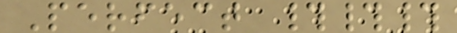Perfect ###
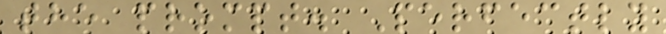the prompt. Perfectly
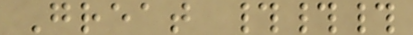Great ###
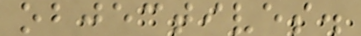objectives.
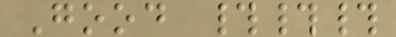Good ###
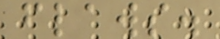flaws.
